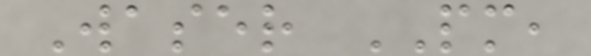Waser PM,
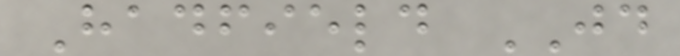Hadfield JD
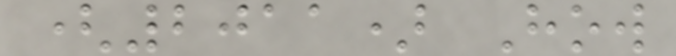(2011) How
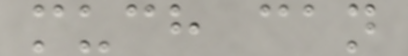much can
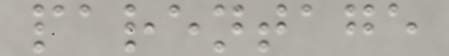parentage
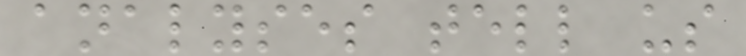analyses tell us
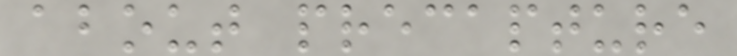about precapture
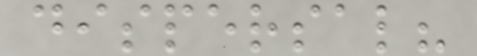dispersal?
